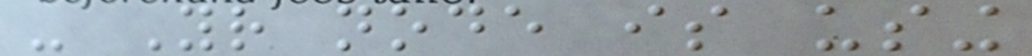- Your node is using
